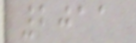2011
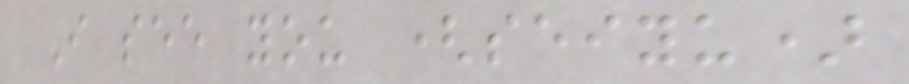I see you (seiyu)
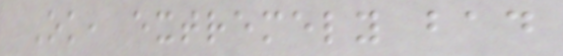Ok, extremely bad
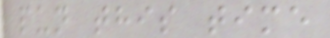pun this time
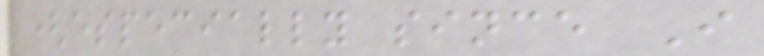(especially since I
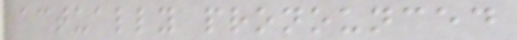actually pronounced
